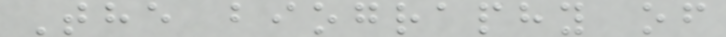The biography of
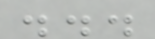...
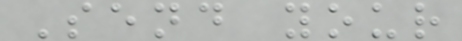Send your
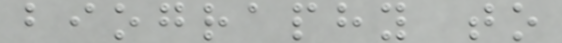biography to
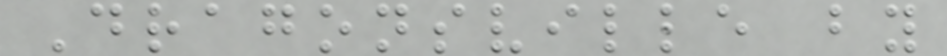Dragonsville by
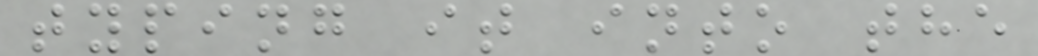typing it into the
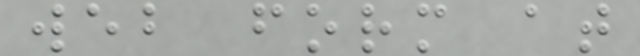web form at
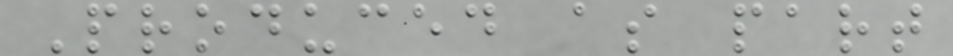Produced as part
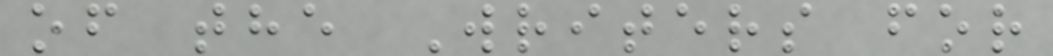of the Writers for
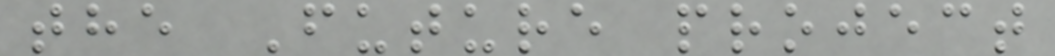the Future project
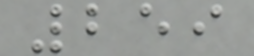259
